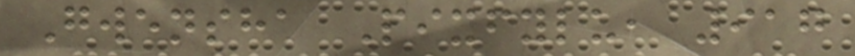Gwensha Pixfylu, 917
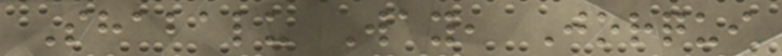Shabalu Way, Jorqui
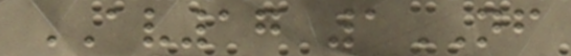AV17 1NF
